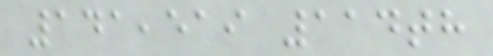141,519 114th
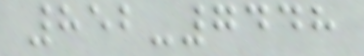852-7448
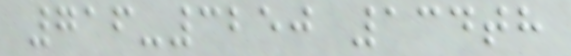716-3250 134th
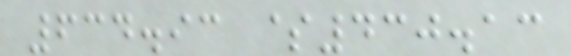634.93 $430.13
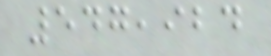547,924
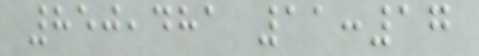850,481 11:17
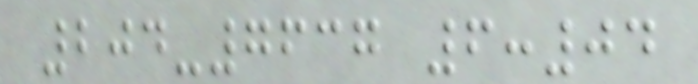204-7637 6:04
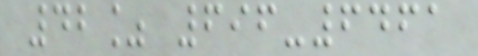42% 696-6461
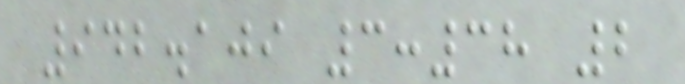942.109 3:38 2
